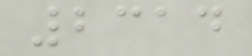2314
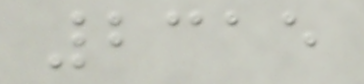2315
